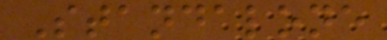Standalone
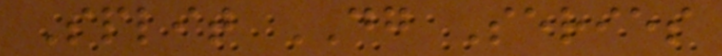Split DG Series
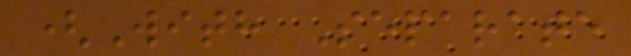(With Separate
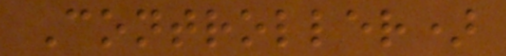Controller)
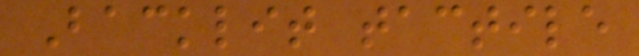Backlit tactile
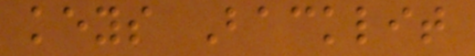keys Backlit
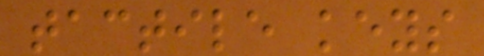tactile keys
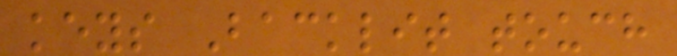keys Backlit touch
